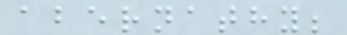abernathy;
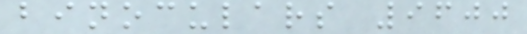binoculars 9600
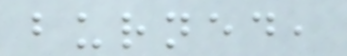burned,
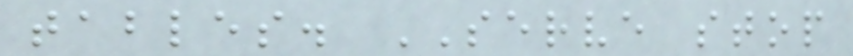tables. SERVE stop
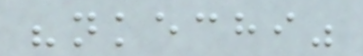"nkechi"
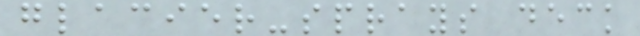glacier-sprays deck
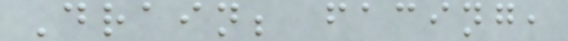Drain; facing,
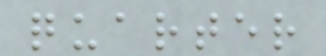quarter
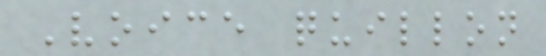Voice quillon
